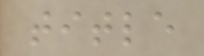title
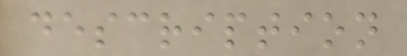description
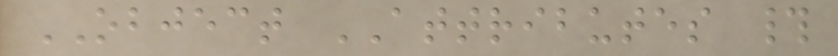OBJECT ATTRIBUTES #
